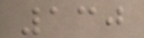130
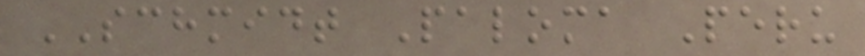SCHMIDT Paloma Peru
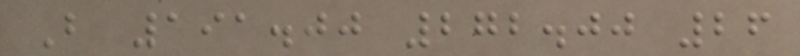B 191.00 272.00 26
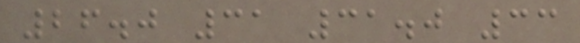26.0 31 31.0 33
